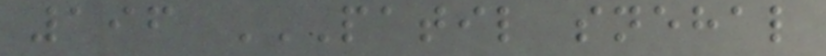196 PATIL SNEHAL
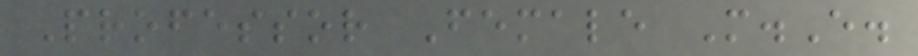Professor Female M.E.
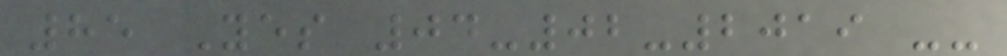85 Yes 04-02-2019 --
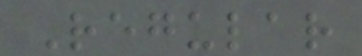Regular
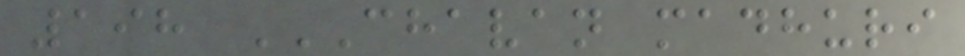198 CHAVAN MADHURI
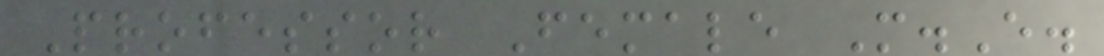Professor Female M.E.
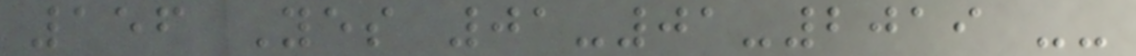156 Yes 01-01-2019 --
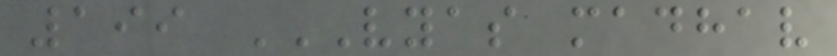199 VYAS MADHAV
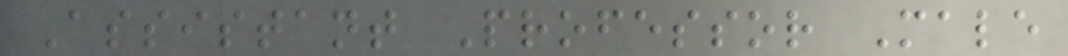Assistant Professor Male
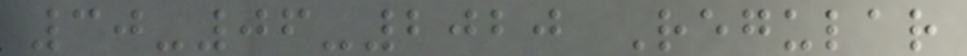30-06-2020 Regular
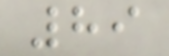89
